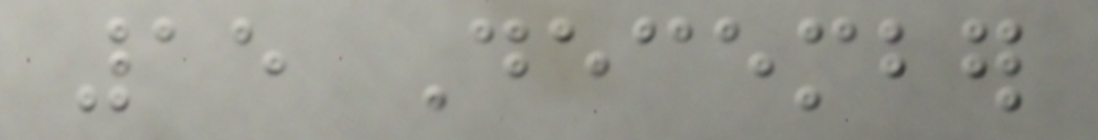15 December
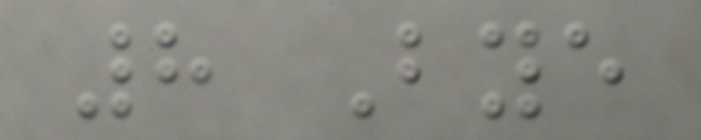8 Bye
